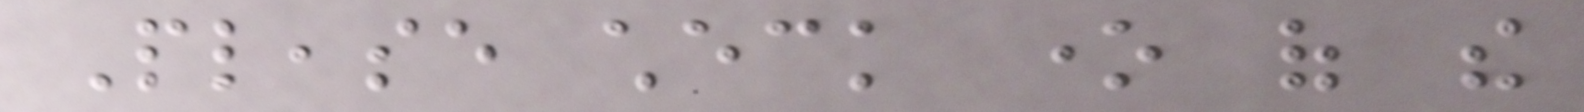Please check one of the
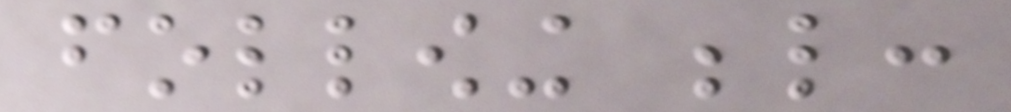following below:
